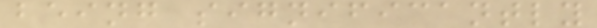being significantly
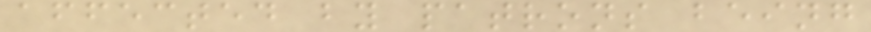affected by patrons being
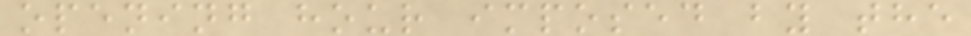opening hour imposed by the
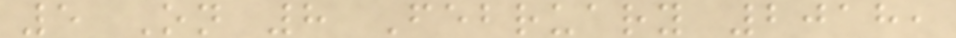5 On 8 February 2018,
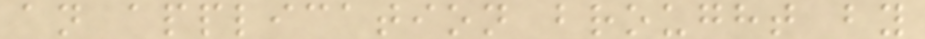an application brought by
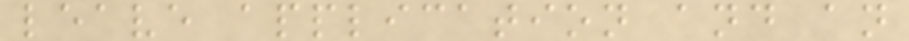leave application and an
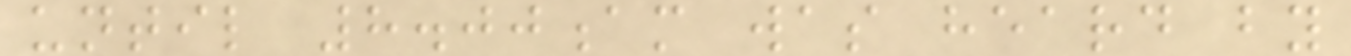until 8.00am was heard by
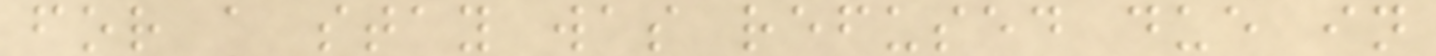for a stay was refused due in
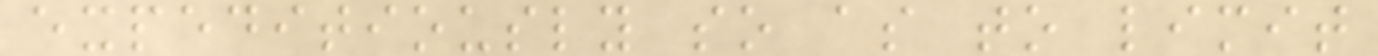expeditiously so as to limit
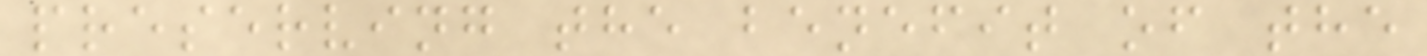preserving the benefit of the
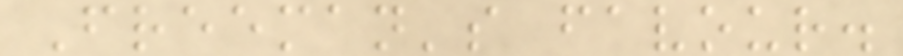Freeman's favour.
